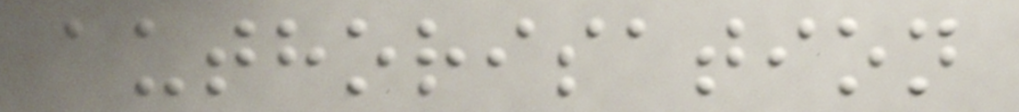authorisation
